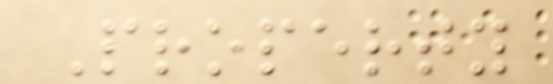Property
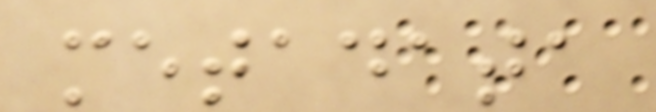metadata
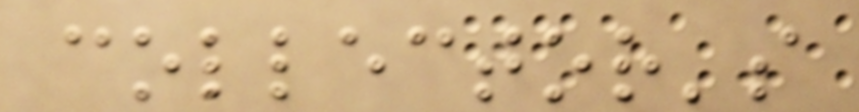collector's
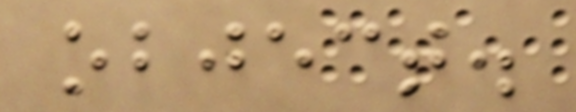object.
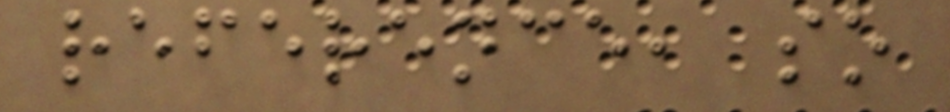reference, so
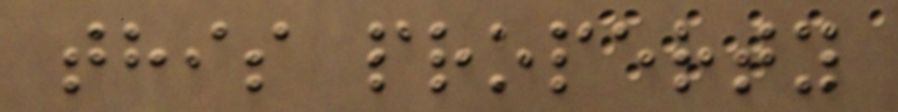this property
